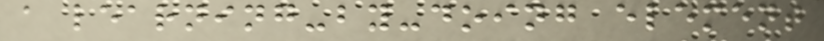a learning-by-doing element
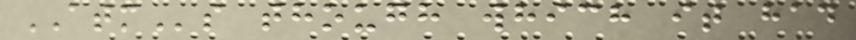ATMs though which it had
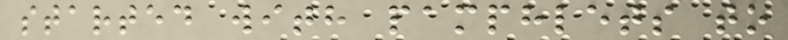started with pamphlets to
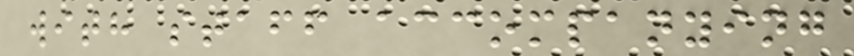with staff accompanying
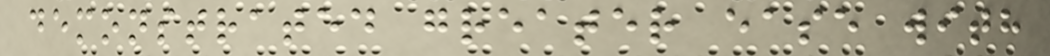demonstrated greater ease with
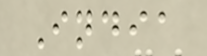India
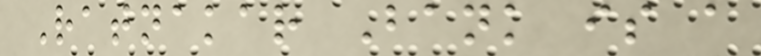Ratnakar Bank is a
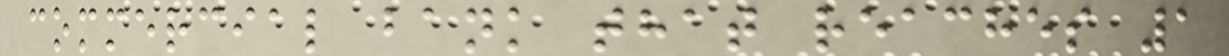commercial bank that reaches 1
